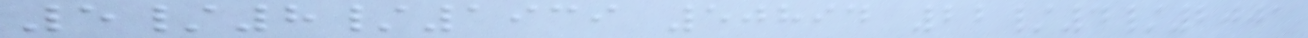5/8/1939 50894 22/4/2001
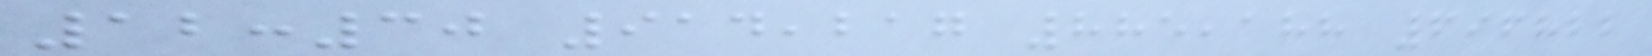12:30 914,217 885,188 696822
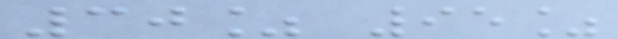30% 95%
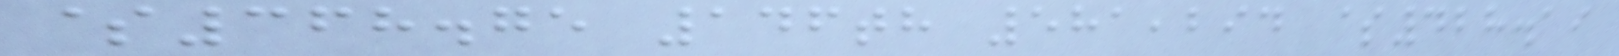$368.75 146th 581,294 $428.19
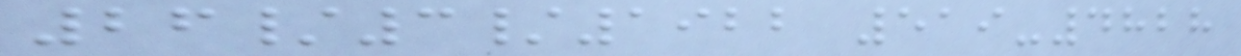26/3/1922 519-4828
